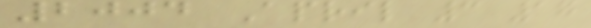2004 April 3 17
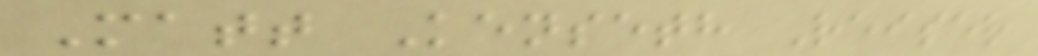Matt Kenseth Reiser
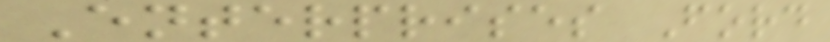Enterprises Ford
